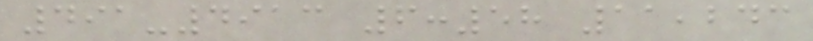491-4913 6:58 11,243
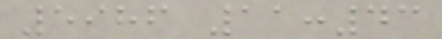5986 11:43
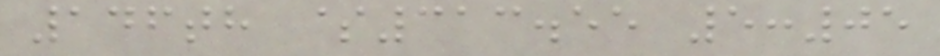146th $313.55 5:05
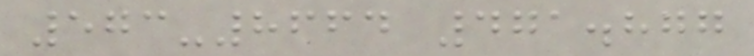573-8664 471.877
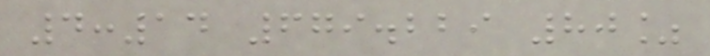4:14 679.229 80%
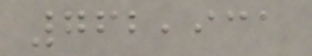762,931
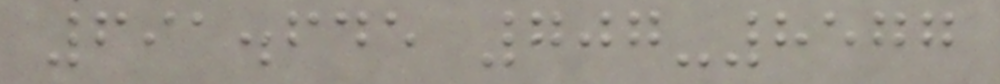691.645 707-8577
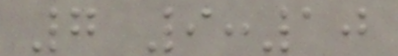7 9:10
